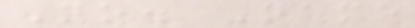No. Name
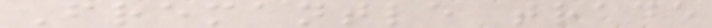Fremantle trade
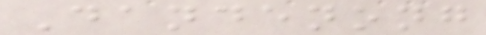Dandenong
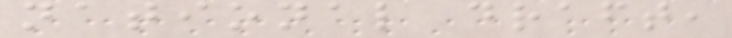national draft,
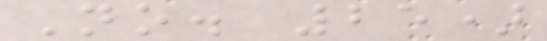No. 25)
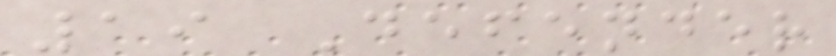19 Defender
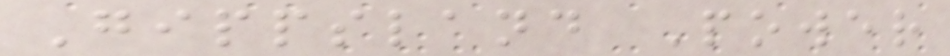Gippsland Power
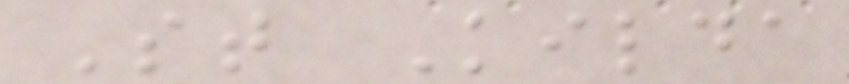St Kilda
